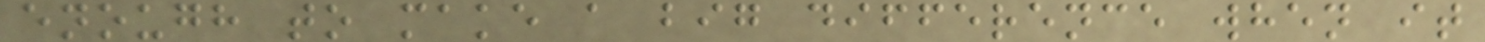enough to make a big difference when it
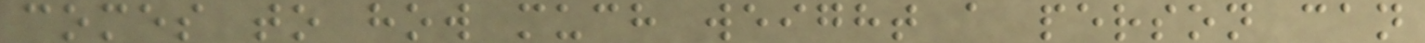comes to how much weight a person can
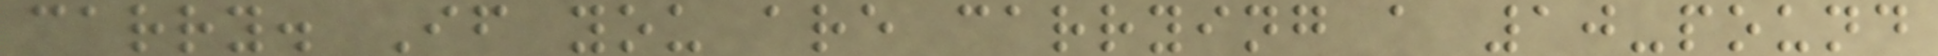carry. If you are carrying a 10-pound
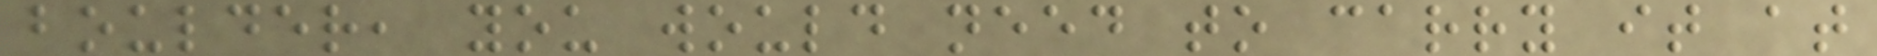boulder, you would need to carry it at
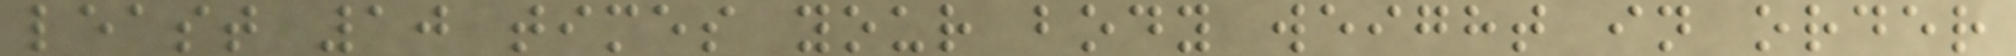least 10 times your body weight in order
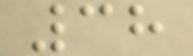38
